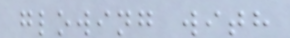glowing with
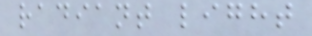radiant light
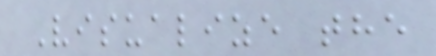Visualize the
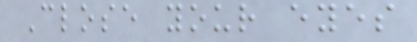Close your eyes
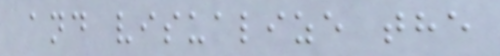and visualize the
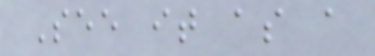See it as a
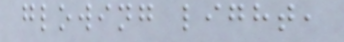glowing light,
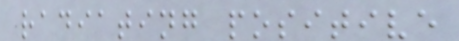radiating positive
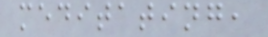meditating,
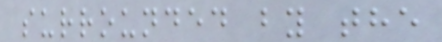surrounded by the
